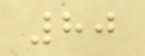80
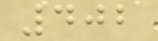402
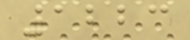1223
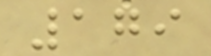179
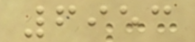6953
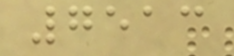7513
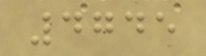4745
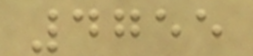4755
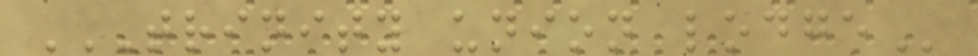TRINITY UNION LODGE
